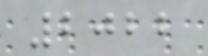2022
